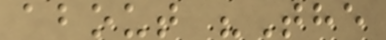about "The
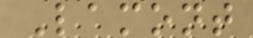Lamont
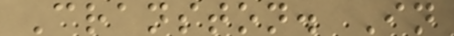Cranston. In
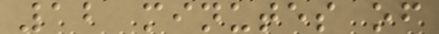12 minutes of
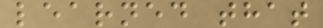learned that
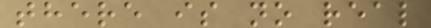there is no real
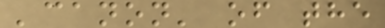'canon' of the
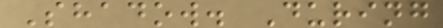Shadow. During
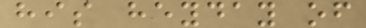his heyday of
